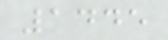1445
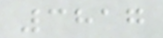3817
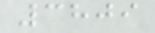3809
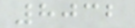8032
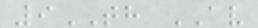9TH AV
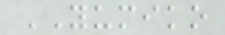YUMIKO
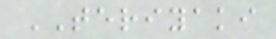TERIYAKI
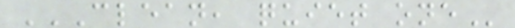CLEAN, QUIET ONE
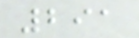291
